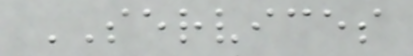SERVICES
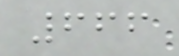666
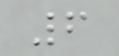6
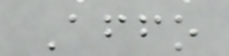Affo
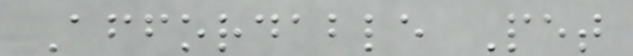Affordable Pet
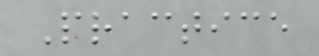Practice
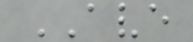AVE
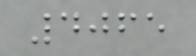4065
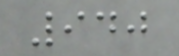940
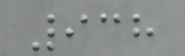938
